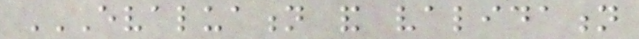EVALUATION AND VALIDATION
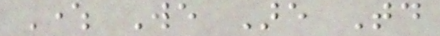Where We Are Today
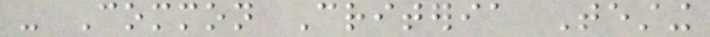- Common Criteria Testing
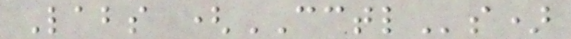Labs (CCTLs)
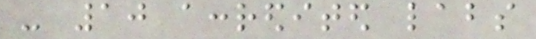- 10 accredited labs
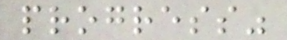progress"
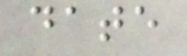date
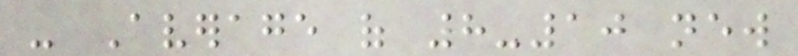- Average of 8-10 new
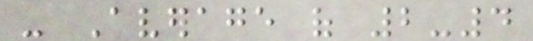- Average of 2-4
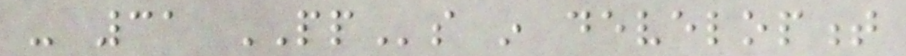- 31 PPs in development
